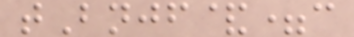tBnjf&=c
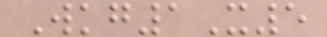Wkg1X5
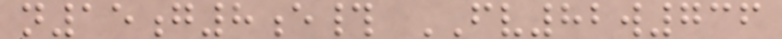n15g8e# FV82w736
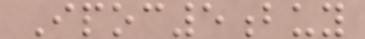Ipoc5buy
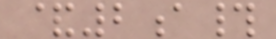&2a#
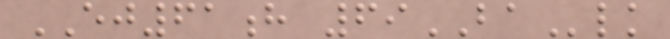EJ61h 69BAlk
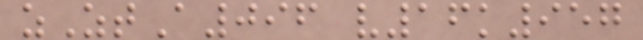zZtA096 v16k957
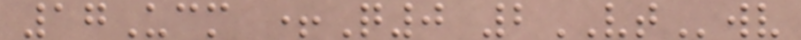17Ucm +Q0 2VTwv
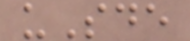uSde
